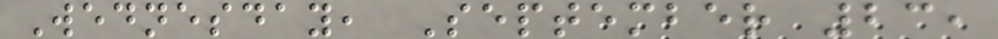Wednesday, September 23,
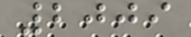2009
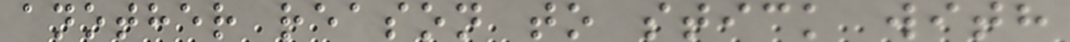another reason to stick with
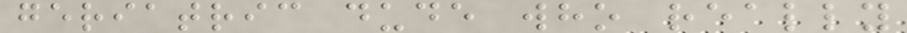geriatric dude who really
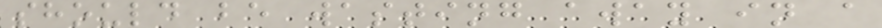should be wasting away in a
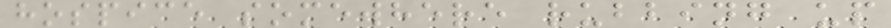hospice somewhere rubbing up
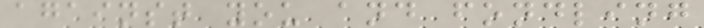against you and fondling
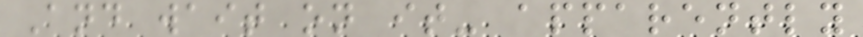And wait on it- apparently
